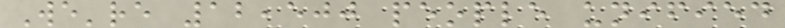We're 12,500 people unified
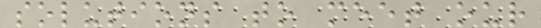solutions to meet our
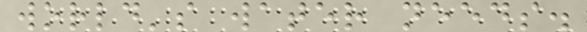world's water needs.
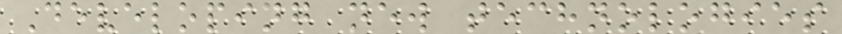Developing new technologies
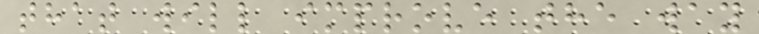that will improve the way
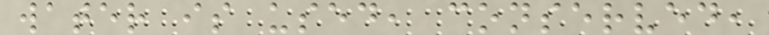water is used, conserved,
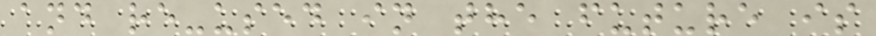and re-used in the future is
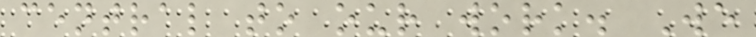central to our work. We
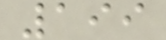199
